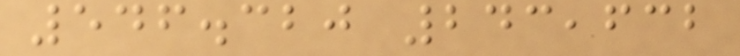546.320 243,632
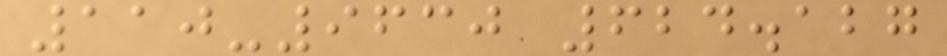110-9630 624.127
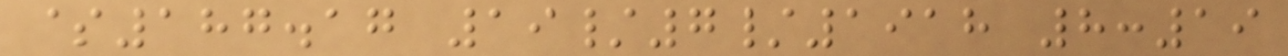$187.17 19/7/1918 8:19
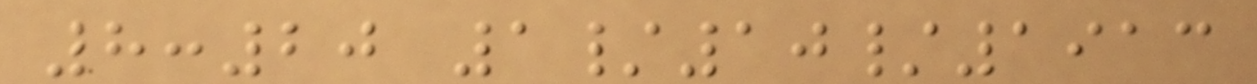8:20 1/10/1913
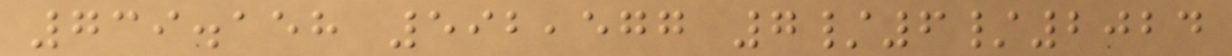739.158 592,577 7/6/2024
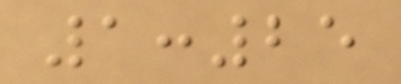1:25
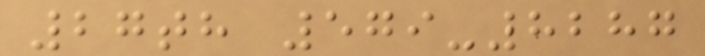27th 579-8287
